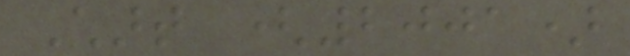Chart (2001)
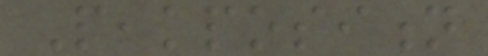Peakposition
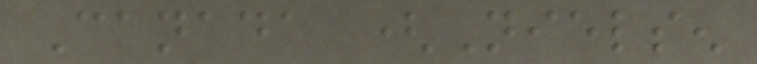Canada (Nielsen
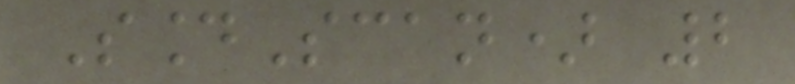SoundScan) 2
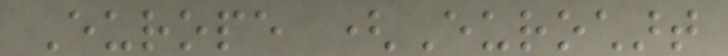Europe (Eurochart
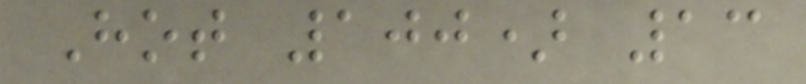Hot 100) 13
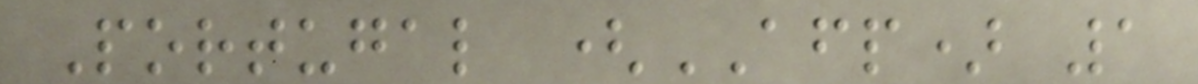Portugal (AFP) 1
